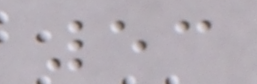53
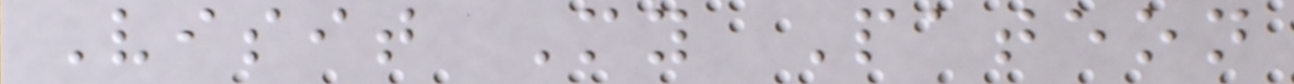Visit My Pateon
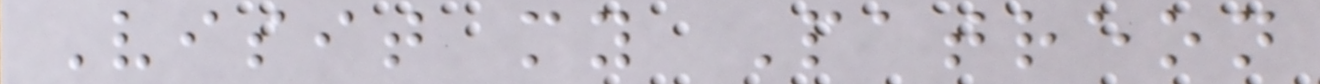Visit my Patreon
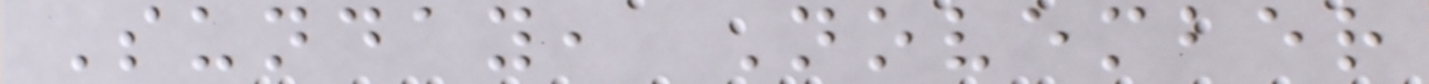Sunday, November
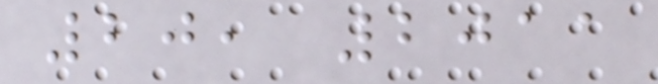20, 2011
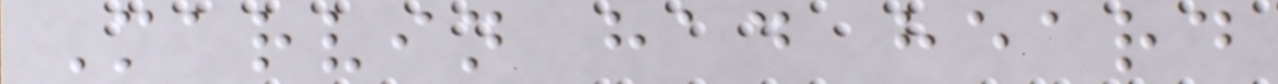Marvin had heard
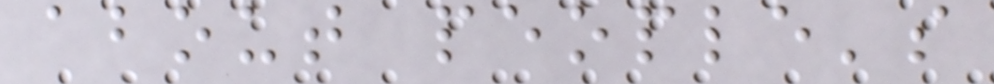about people's
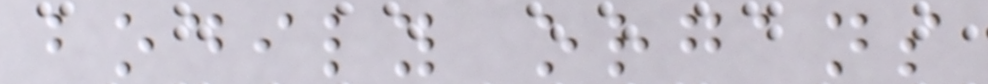bodily organs
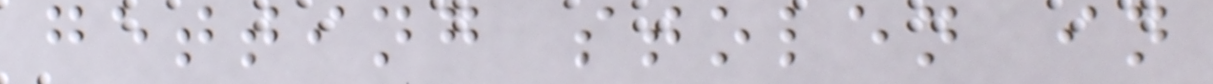getting stolen in
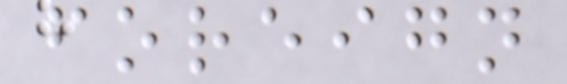foreign
